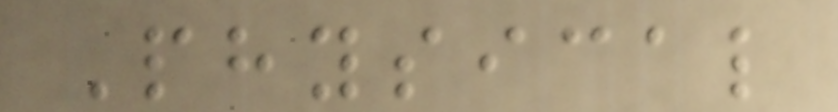Physical
